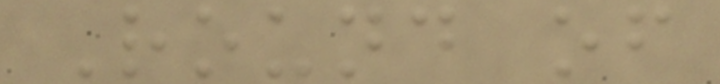Round of
